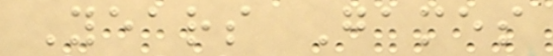Years Games
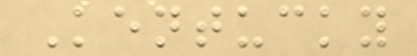Kentucky
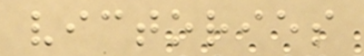victories
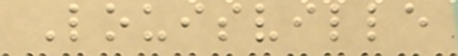Louisville
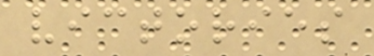victories
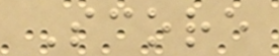Score
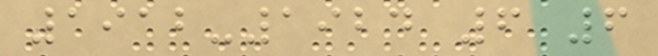1912-1924 6 6
